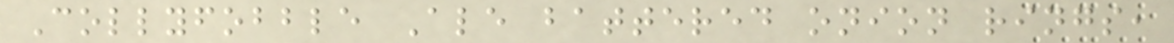Collyfobble Ale battered onion rings,
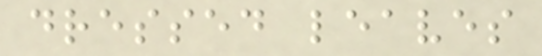dressed leaves
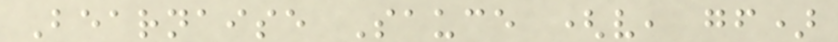Bearnaise Sauce (v, gf)
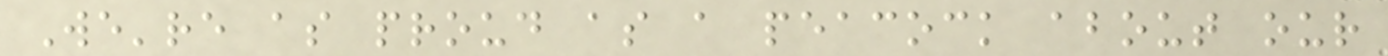We're as proud as a peacock about our
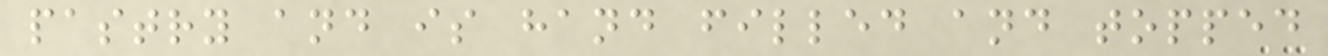pastry and is hand filled and topped
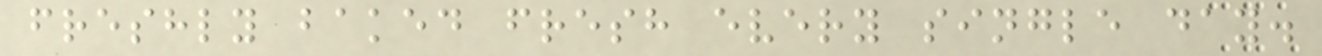freshly baked fresh every single day.
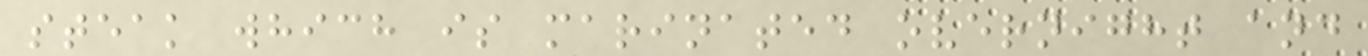steak which is marinated overnight and
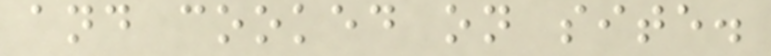and cooked on site.
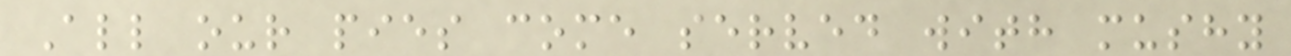All our pies come served with mushy
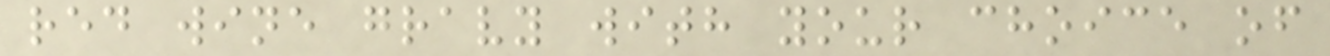red wine gravy with your choice of
